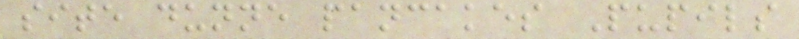site dunne pancakes Pupils
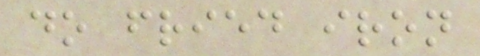do fried iron
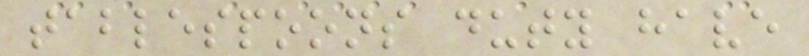tablespoons duty have
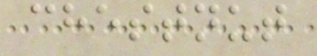chestnut
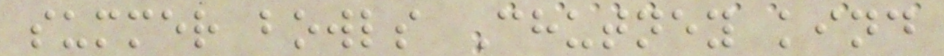summer bowls Chutney kind
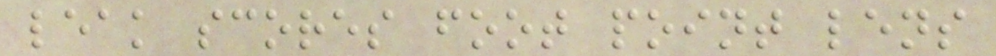leak scores foot point lens
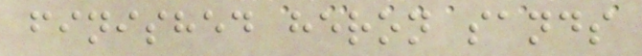finished heron sands
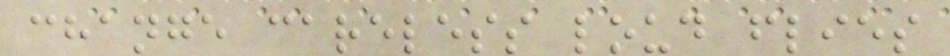change careless loud flies
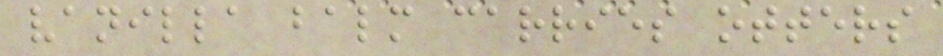vanilla balm carries otters
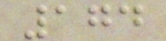174
